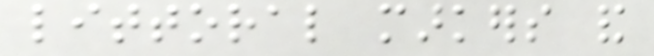littoral markers and
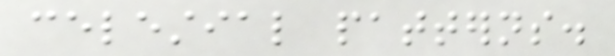celestial patterns.
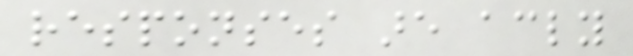responses are accordingly
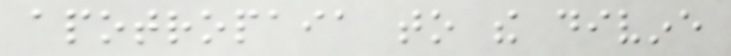apotropaia to the divine
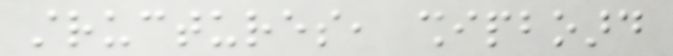structures, shipboard
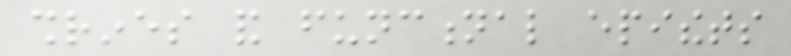shrines and functional epithets
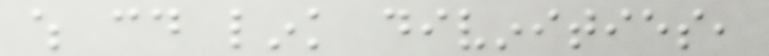which could link divinities,
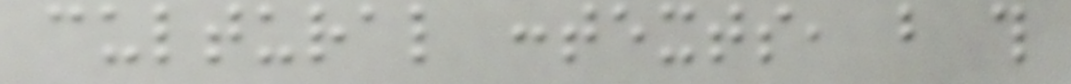cultural contexts, but this
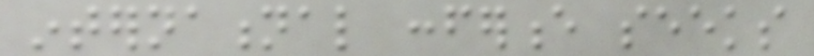international conference seeks
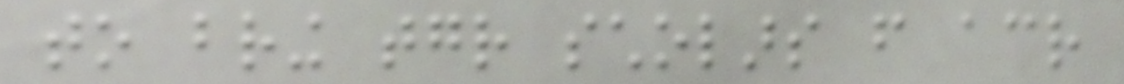to bring together scholars from across
